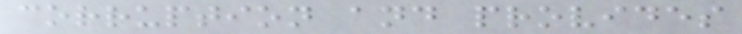corruption and provides
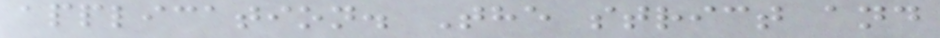application. The strict and
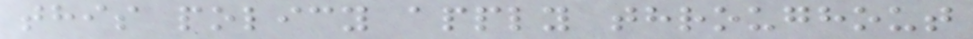this policy apply throughout
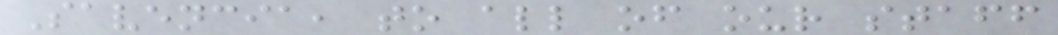Savencia, to all of our staff
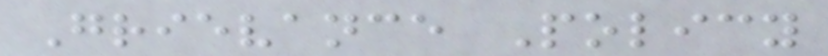Grievance Policy
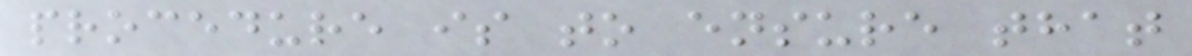procedure is to ensure that
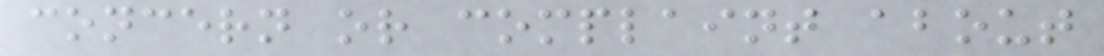concern or complaint about
